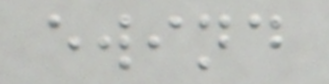ewind
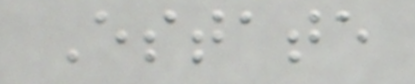Estate
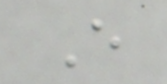E
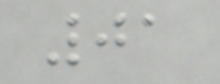01
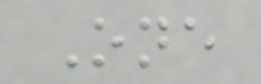One
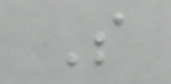S
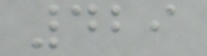429
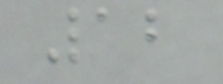12
